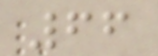66
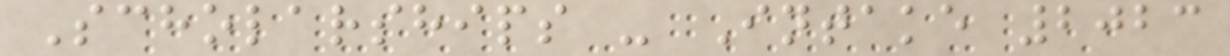Scholarships - Intake 2023
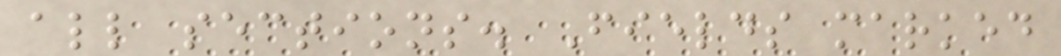all sections. Fields marked
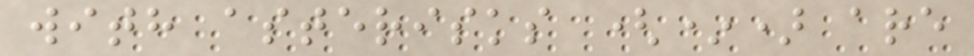with asterisks (*) are
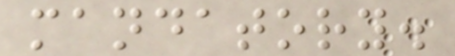mandatory.
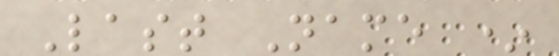Last Name *
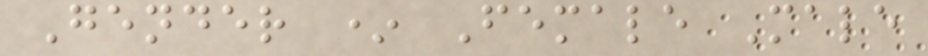Gender * Female Male
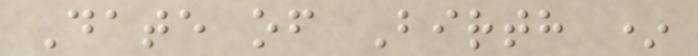Date of Birth *
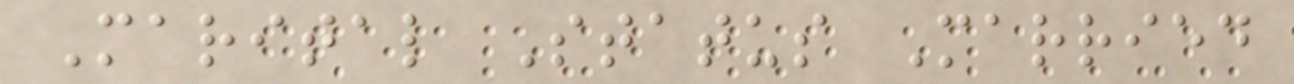Marital Status Married
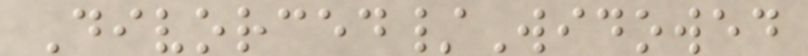Divorced/Widowed
